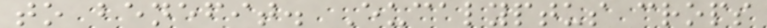to benefit. Eucalyptus crops
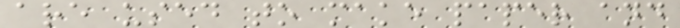are used to make paper and
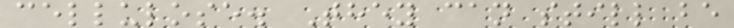cellulose. They can still be
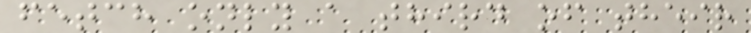fetch only a third of their
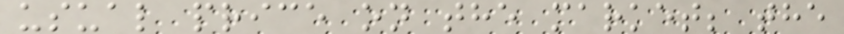usual price on the market; the
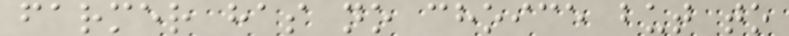farmer has no choice but to
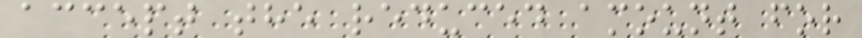accept the reduced amount for
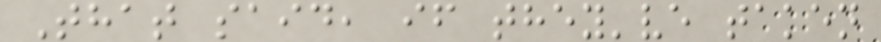That said, if they've taken
